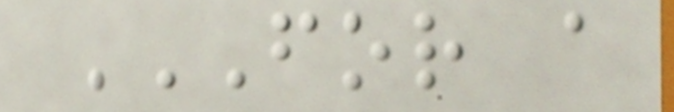FOR A
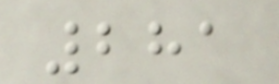281
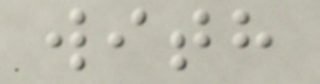with
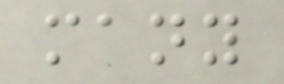many
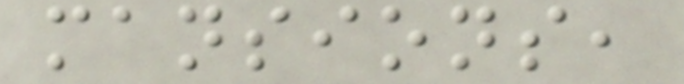mansions,
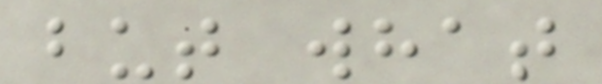but what
